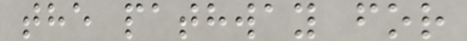the pathway for
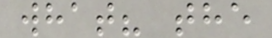what? the
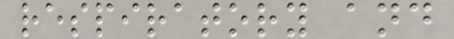respiratory and
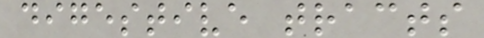digestive tracts
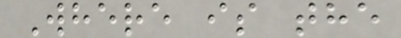Where is the
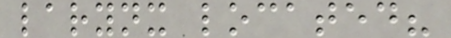larynx located?
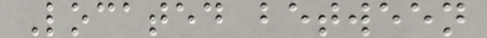Located between
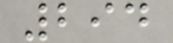294
